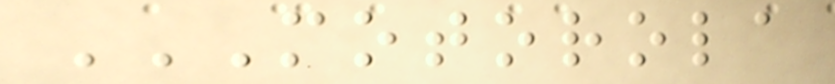MOTOROLA
